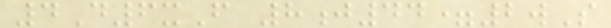4D6xF 8j44=2wS
